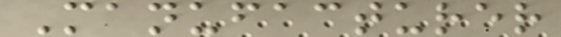Manufacturer
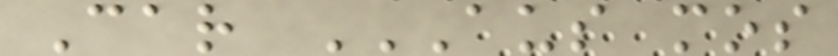Car AUS MOS
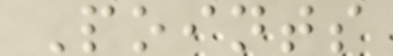Points
